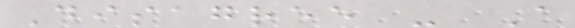Disagree - A
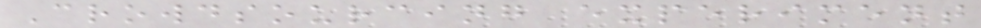Crowdsourcing experiment
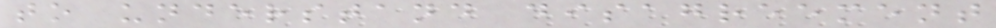to understand disagreement
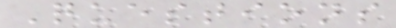Questions
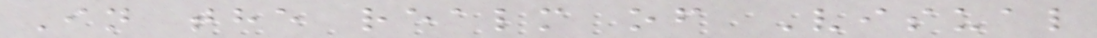In the realm of Visual
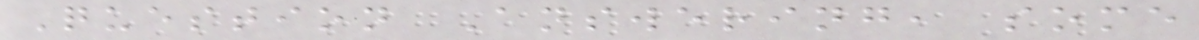Question Answering, some
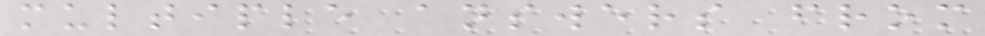multiple answers from
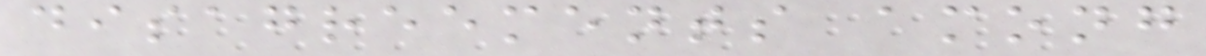disagreements among
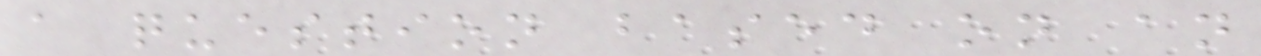a question based on an
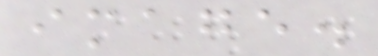image.
